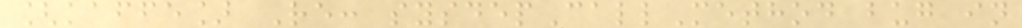[kaffe] Re: sysdepCallMethod bug in
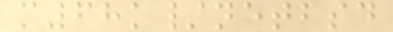m68k/netbsd
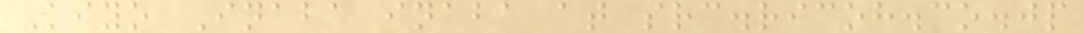Kiyo Inaba inaba at src.ricoh.co.jp
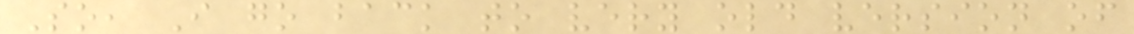So, I go back to very old version of
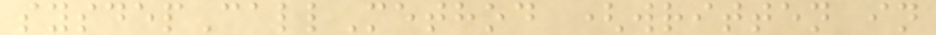sysdepCallMethod (written in
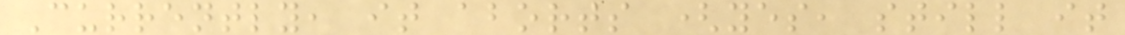Currently, it aborts (yes, still it
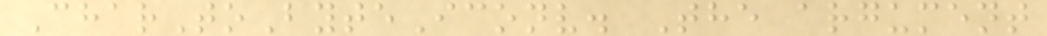CharToByteIconv. The argument
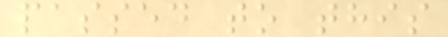passed to this
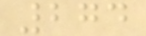274
